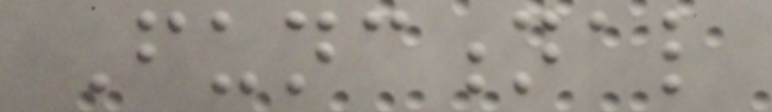Functional
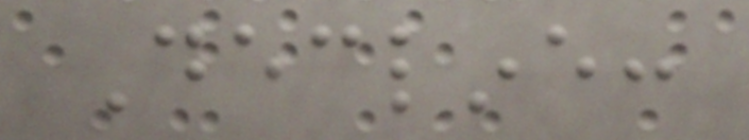Decline:
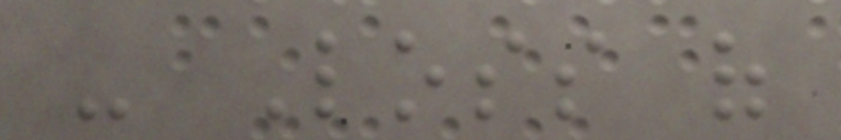- Loss of
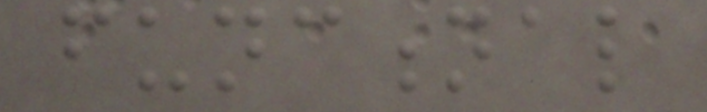functional
